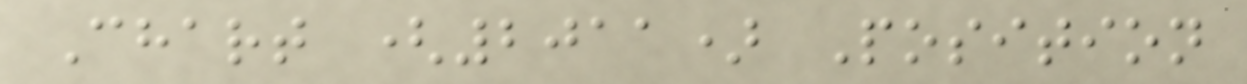Chart (2011) Position
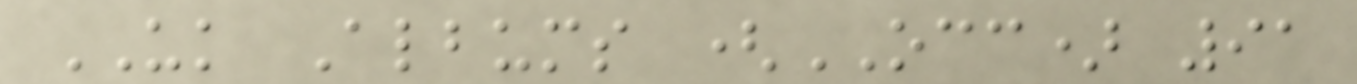UK Albums (OCC) 91
